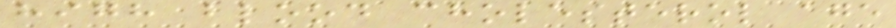high blood cholesterol age
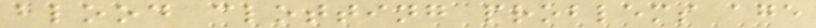blood clotting problems age
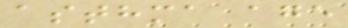asthma age
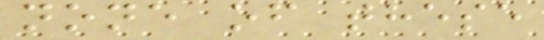none of these
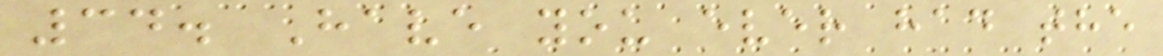34. Have you ever had the
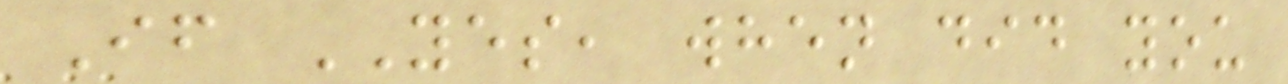If YES, when did you
